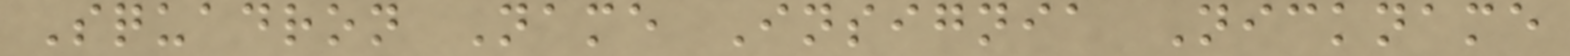Squadron Name Insignia Nickname
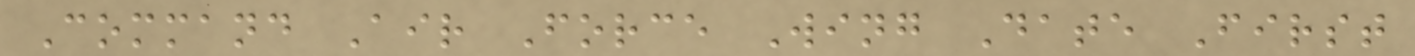Command Air Force Wing Date First
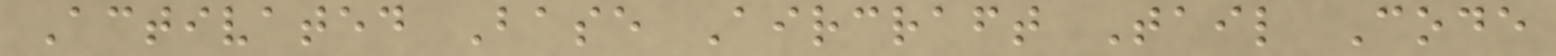Activated Base Aircraft Tail Code
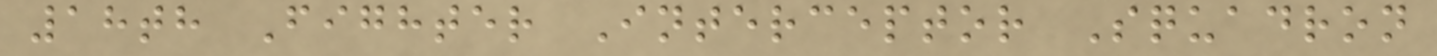18th Fighter Interceptor Squadron
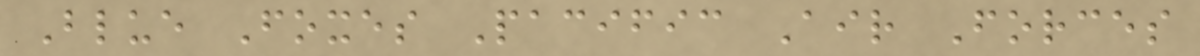Blue Foxes Pacific Air Forces
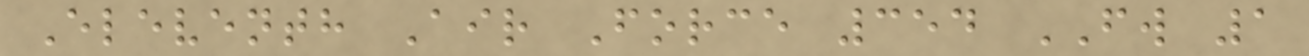Eleventh Air Force 354 FW 1
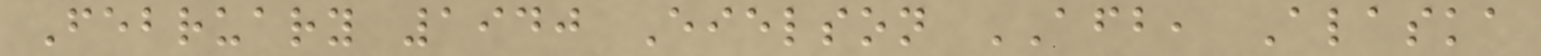February 1940 Eielson AFB, Alaska
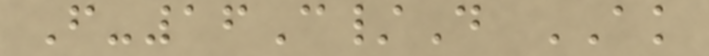F-16C/D AK
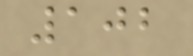102
